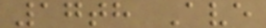17th Ave
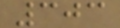303
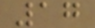17
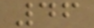46
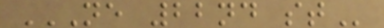NE 22ND ST
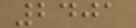2401
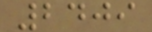2409
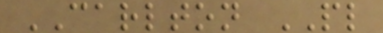CARLTON PL
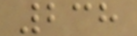238
